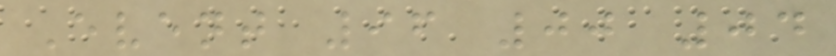Event 96 00 04
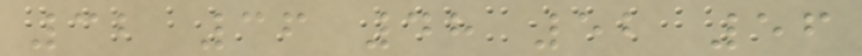32 36 48 52 56
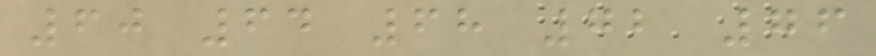60 64 68 72 76
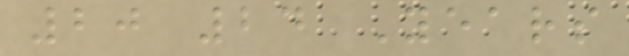20 24 Years
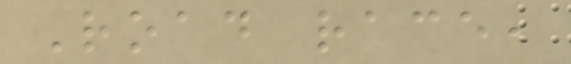Road race,
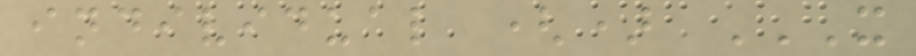individual () X
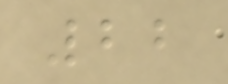22
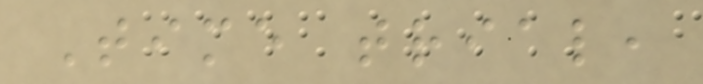Time trial,
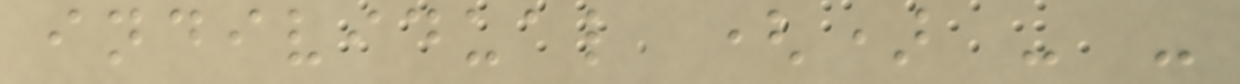individual () - -
